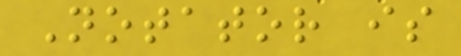Notator is
